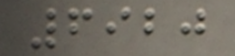6920
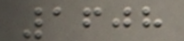1608
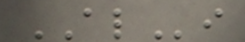ALi
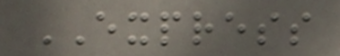EXPRESS
